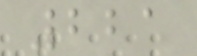221
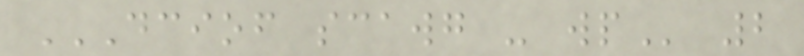DCIOF SCAWG - WP 2
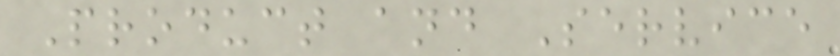Product and Service
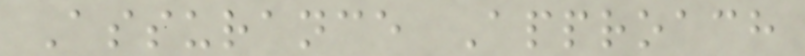Assurance Approach
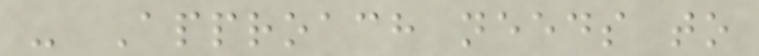- Approach needs to
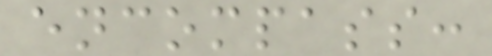encompass:
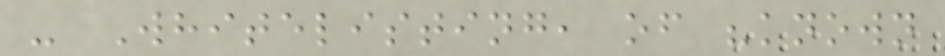- Whitelisting, of "known
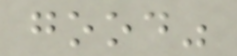good"
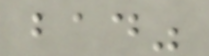bad"
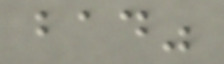bad"
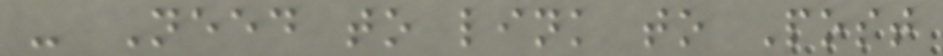- Need to link to Post
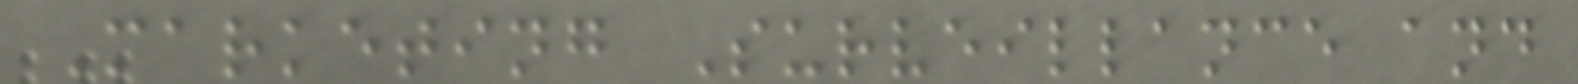Marketing Surveillance and
